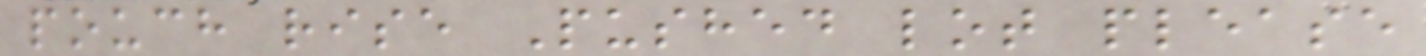pouch rise Pushed lot please
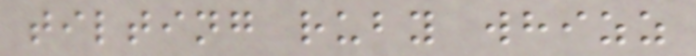tilting ruby whizz
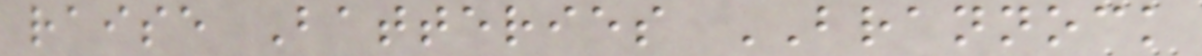raise Batteries BRANNOCK
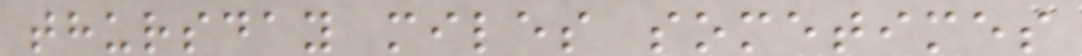thursday miles sometimes
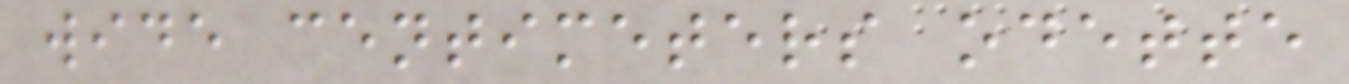wide centimeters odette
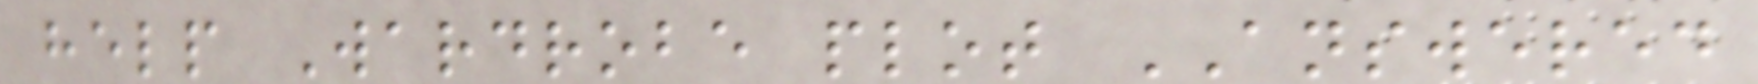help Wardrobe plot ANSWERED
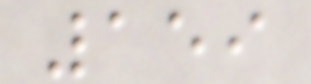159
